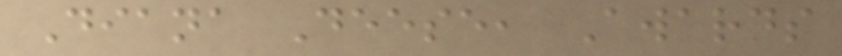Diana Deese, Awards
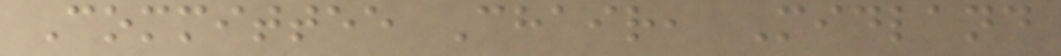Committee Chair, Midland
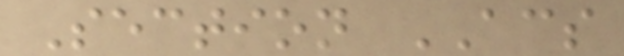Section ACS
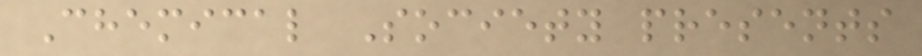Chemical Society presents
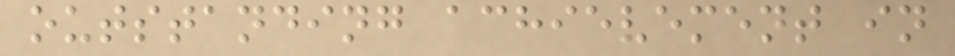outstanding achievement in
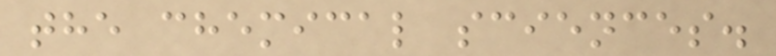the chemical sciences.
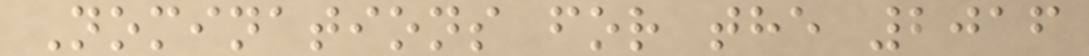Nominations for the 2016
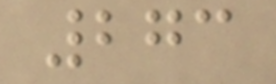273
